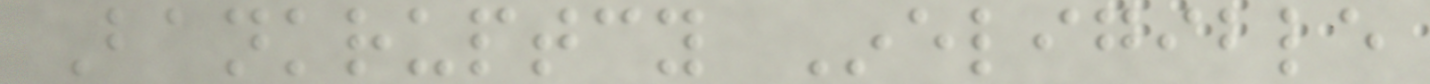Bankruptcy Ineligible
